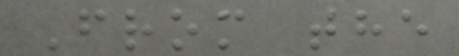From the
